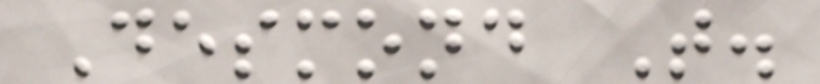Desmond T.
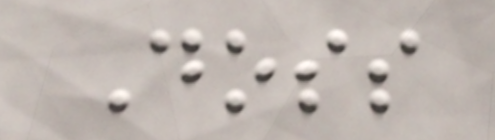Doss
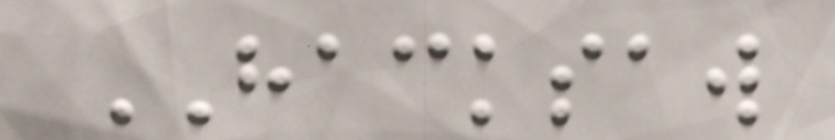HACKSAW
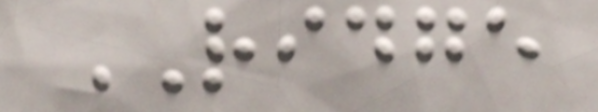RIDGE
